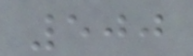500
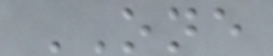ONE
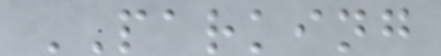PARKING
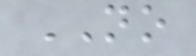NO
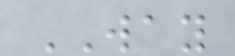WAY
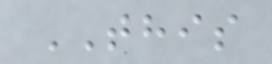THIS
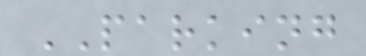PARKING
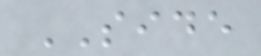SIDE
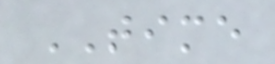TIME
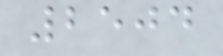2504
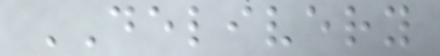DELIVERY
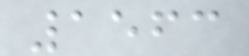1563
